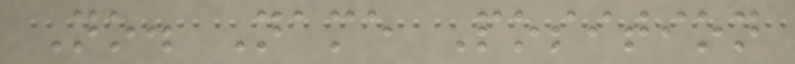No. Name Position
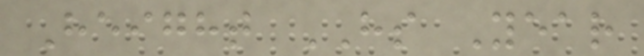Height HS Year
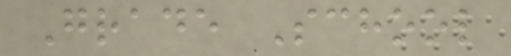Grade School
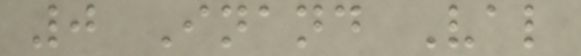0 Inand Val
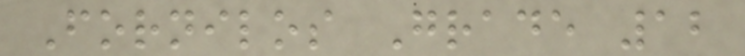Fornilos Grade 12
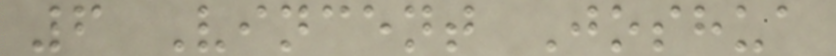6 Vincent Joshua
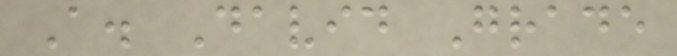A. David Grade
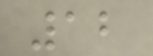12
